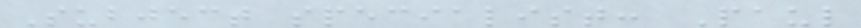Subject specialist: Paul
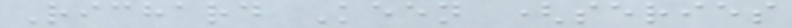Richard Keen (series
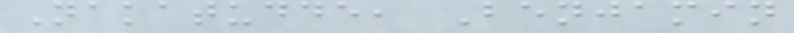Nakatudde, Benjamin
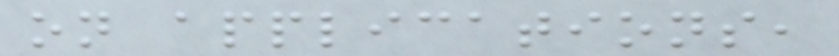on applications,
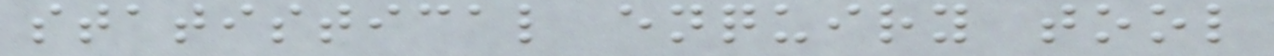statistical enquiry tool
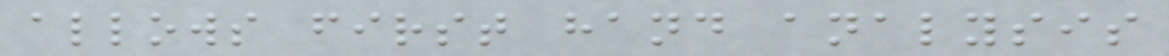allows first hand analysis
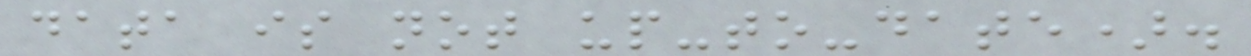data is not up-to-date).
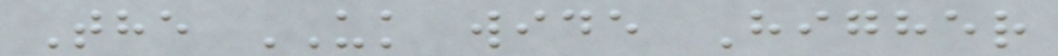The UK wide Higher
